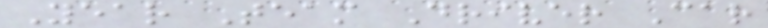Year Team Driver Car
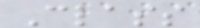Class
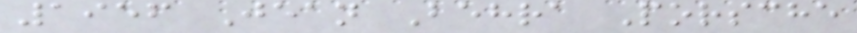1956 Jean Behra Porsche
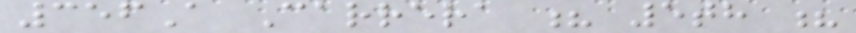356A Carrera ? 5th ?
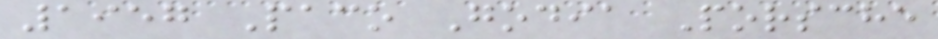1957 Paco Godia Porsche
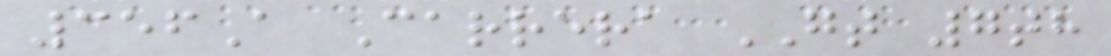356A Carrera GT 7th
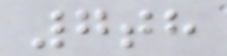7th
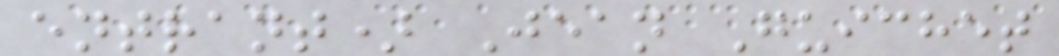entrant) Jean Guichet
